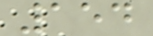154
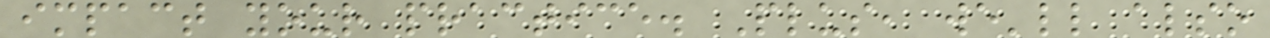impact your practice. Plus, we'll also
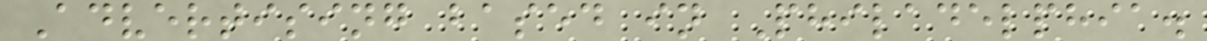Advertising based in Philadelphia.
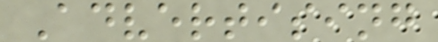Advertising
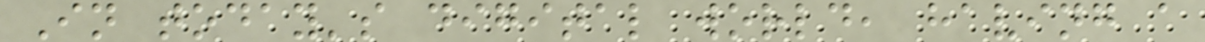In today's digital world, having a
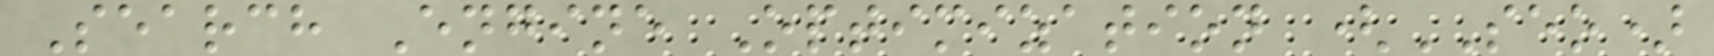Search Engine Optimization (SEO)
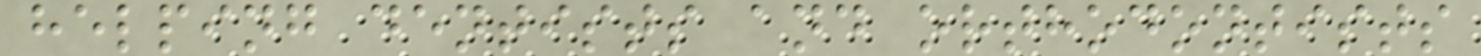helping dentists and orthodontists
